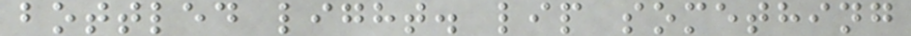bottled light. lip something
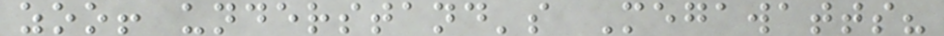zoo! understand's Megawatts?
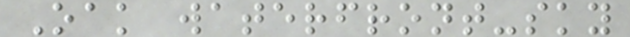Oak waterfront-sky
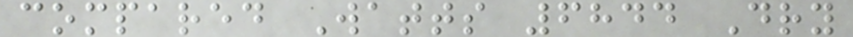compared Watts 6844 Dry
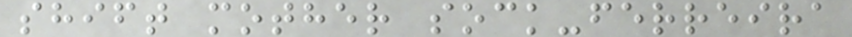shift mother sock-ferreira
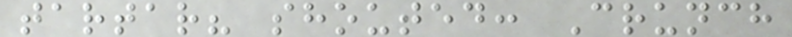tartar? shouted: Crunch
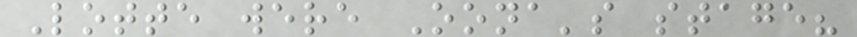Lotte were Oona's stage?
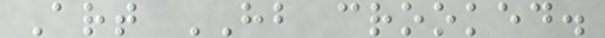Art HB crooked.
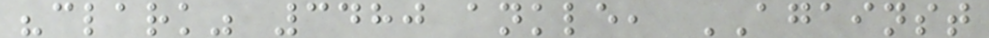"clark" 3480 ankle, AGAINST
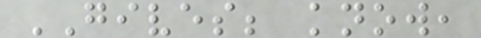GIVES; know,
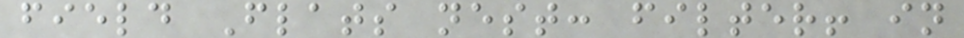field Flats nest: filter! in
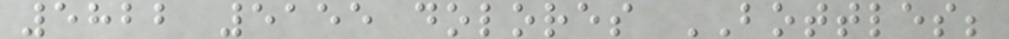5822 5155 dolores BOTTLES;
